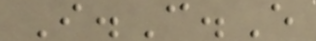I.C.E
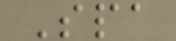Spa
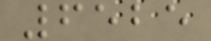6525
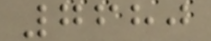7680
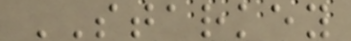STARKEY
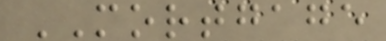MORTGAGE
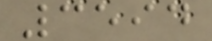3594
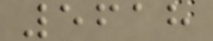5618
